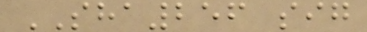SHA256 sig
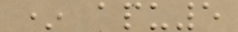* apu5
